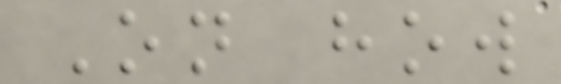On how
